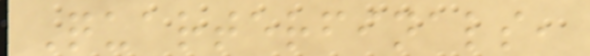Quarterfinals,
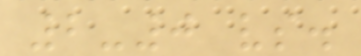2-0 vs.
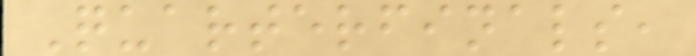Quarterfinals,
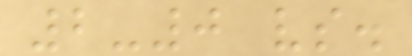2-0 vs.
